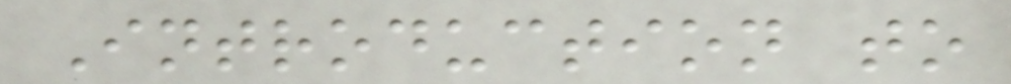Introduction to
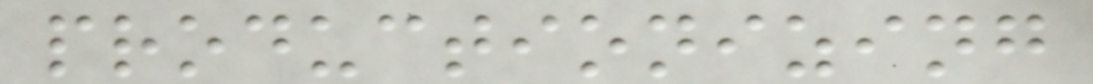productionizing
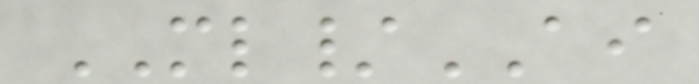ML/AI
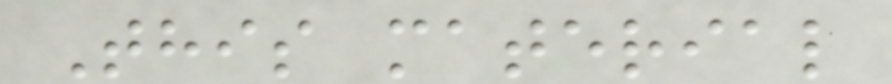This material
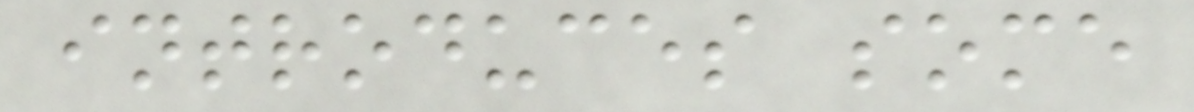introduces some
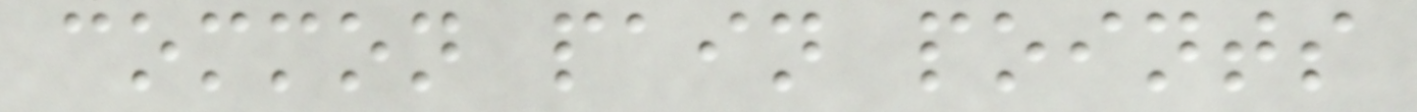common pain points
